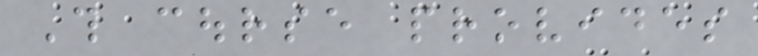This course provides
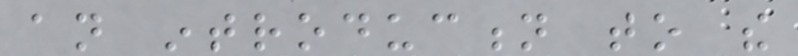an introduction to the
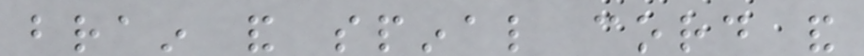brain and spinal cord and
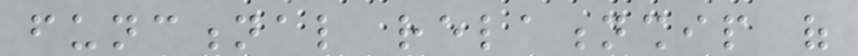functional relationship of
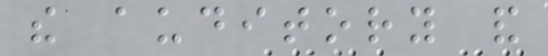the auditory and
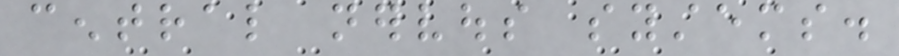central nervous systems.
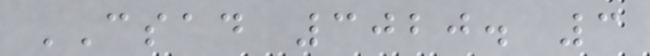CSAD 3020. 3
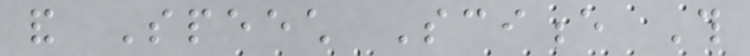and Speech Science This
